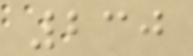230
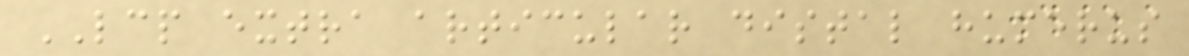LCP extra articular distal humerus
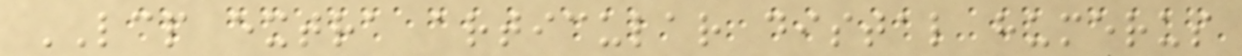LCP extra articular distal humerus
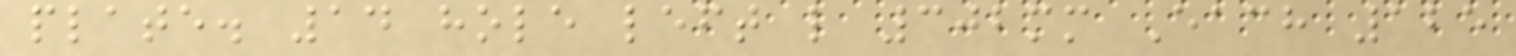plate. 14 hole left l 302mm Each 125
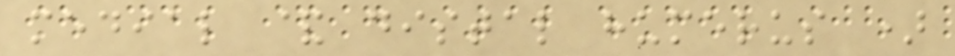medial & distal humerus )
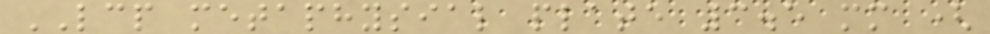LCP metaphysial plate 3.5 mm (
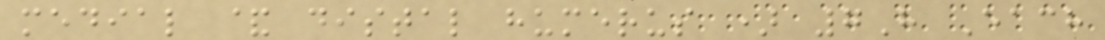medial & distal humerus ) 7H Each
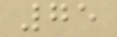75
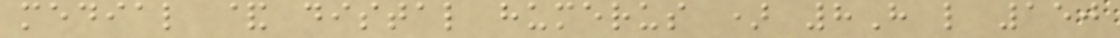medial & distal humerus ) 8H l 150
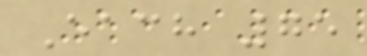Each 75
